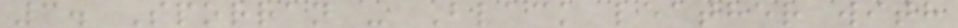3. Sporran - Black leather with
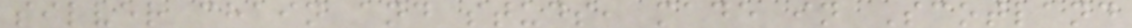silver chain and studs, made in Scotland
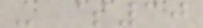- $30
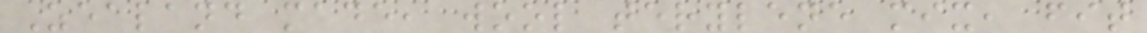Zealand made, wool terylene mix, fit
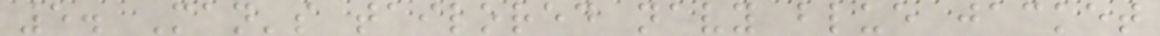5. Man's tailored navy blue jacket
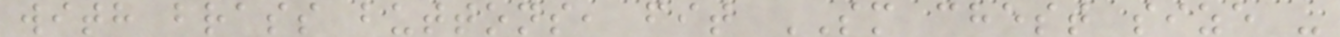with brass buttons, fit SM chest size -
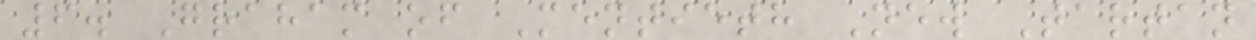6. Graham of Mentieth New Tartan
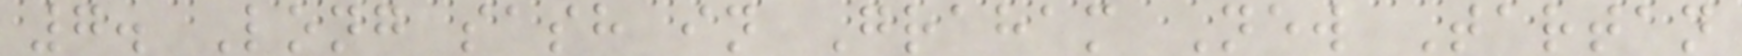7. Long sash in Graham New Tartan
